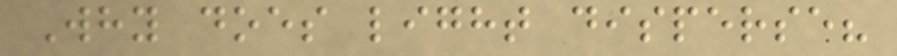Why does light disperse?
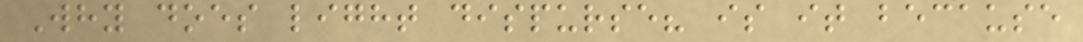Why does light dispurse? is it because
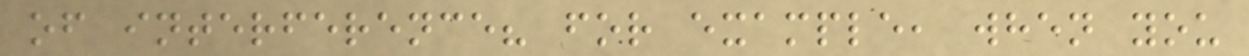of interference? for example, when you
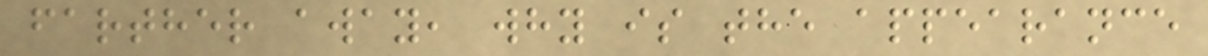farther away, why is the appearance
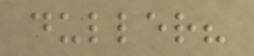duller?
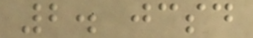2. jcsd
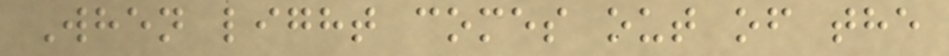When light comes out of the
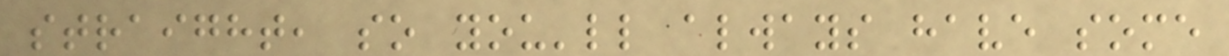straight, so you'll always have some
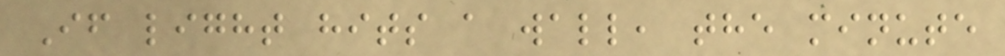If light hits a wall, the minute
